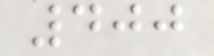400
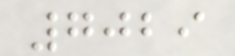7029
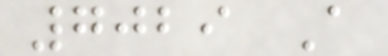7029 A
